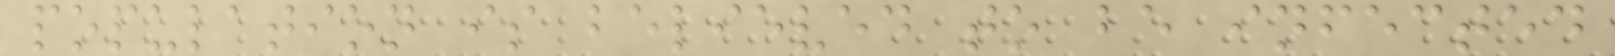population is believed to be infected
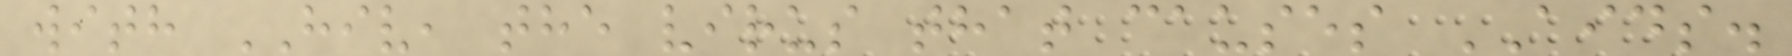with HIV, the virus that causes AIDS.
